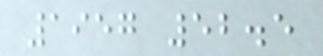1957 52.5
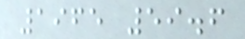1965 59.6
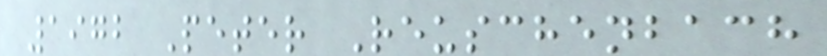1972 Peter Reuschenbach
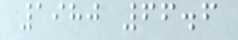1980 66.6
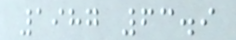1987 63.9
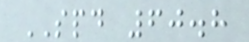SPD 60.8
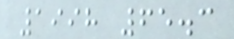1998 65.3
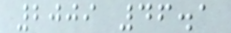2009 46.1
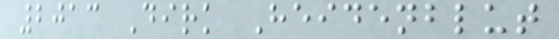2013 Dirk Heidenblut
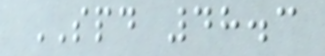SPD 48.3
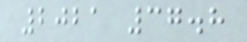2021 37.8
